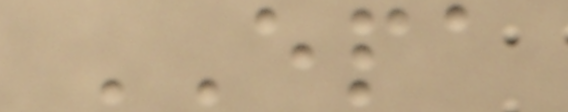EPA
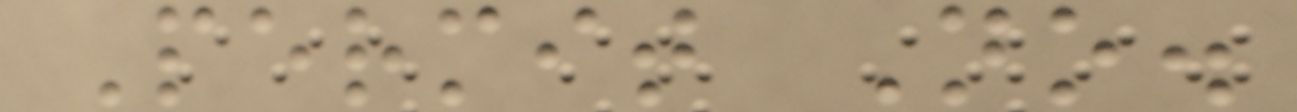Permit No.
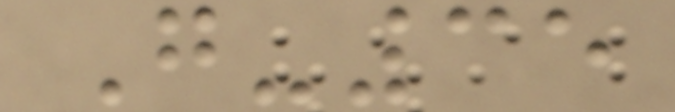G-35
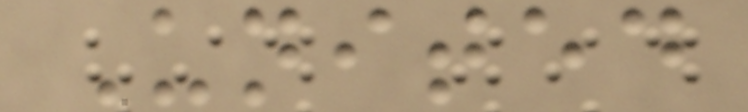United
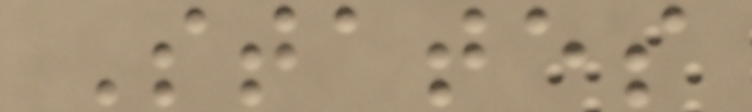States
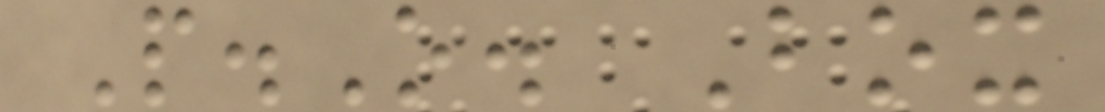P.O. Box
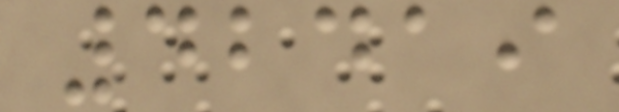42419
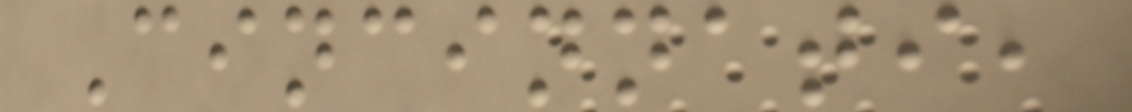Cincinnati,
